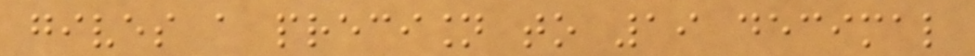gives a precision to 19 decimal
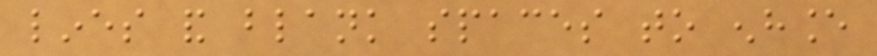lines and blank spaces to enhance
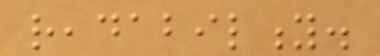readability.
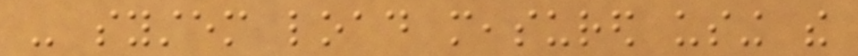- system load measured using the
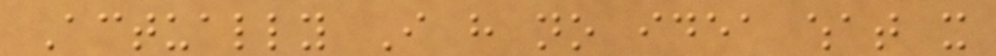Actually I have no idea what it
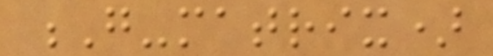G-matrix)
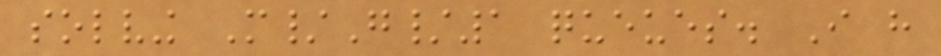solving M/G/1 queues. I have
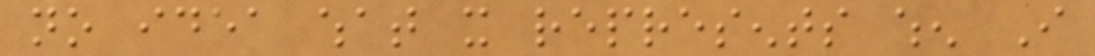no idea what it represents when I
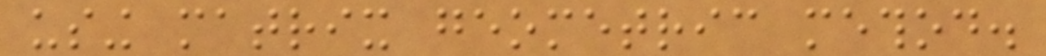using matrix geometric method.
